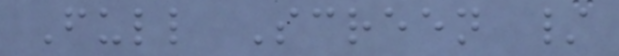Full Screen /
